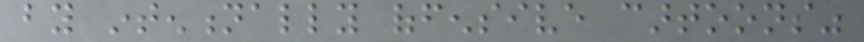by intentionally offensive cartoons"
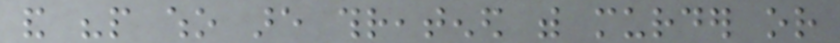and "people who are threatened with murder or
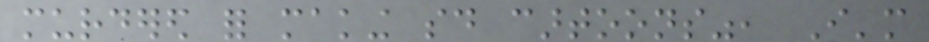murdered for making said cartoons", I'm
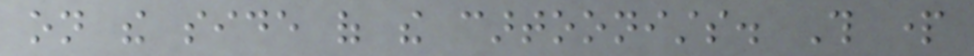on the side of the cartoonists. This part
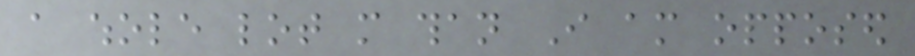a whole lot more than I am opposed
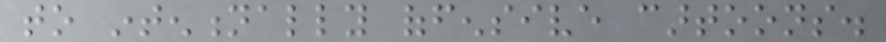to intentionally offensive cartoons.
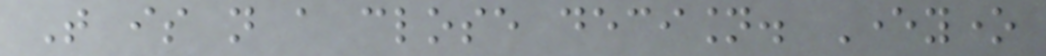That is not a close decision. Everyone
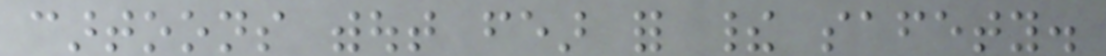cartoons without fear for their safety.
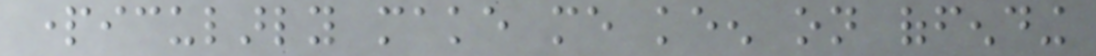particularly make me keen on offending
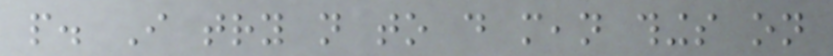people. I try not to do mean things on
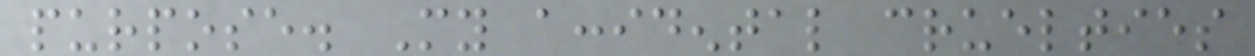purpose. My accidental cruelties
